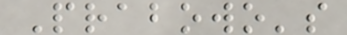Prabowo's
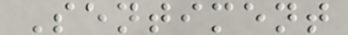Sentiment
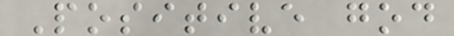Positive god
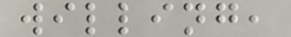willing,
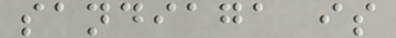sandiaga is
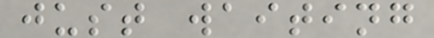just waiting
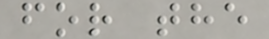for the
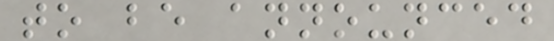to be announced
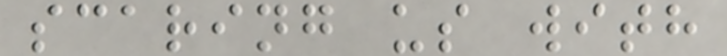scaring us with
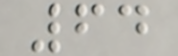64
